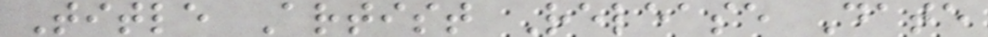Title Artist Release Date
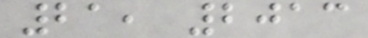21, 2013
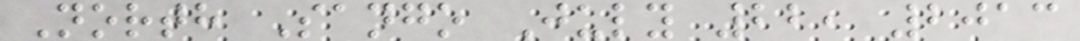North Sango July 22, 2013
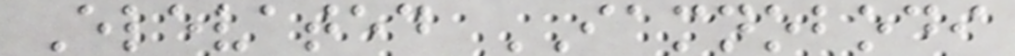Elevated IAMNOBODI
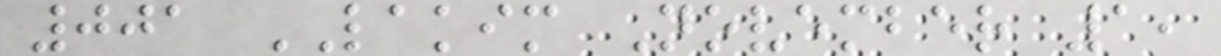001 LAKIM November 1,
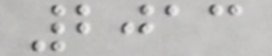2013
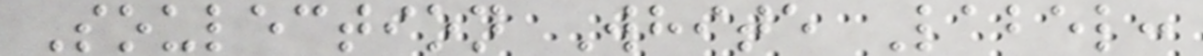Soulection White Label:
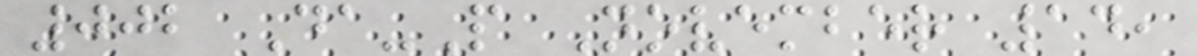002 Da-P November 14,
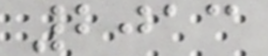2013
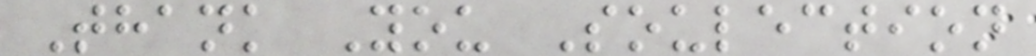Thank You Soulection
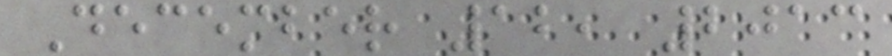December 12, 2013
